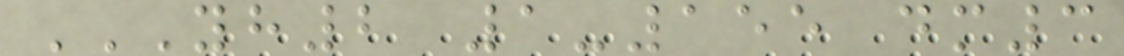YH2 1-155 DM3
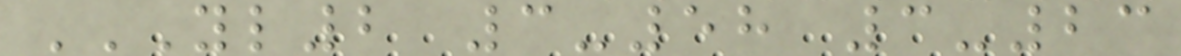YL2 3-58 3-23
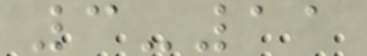3-11
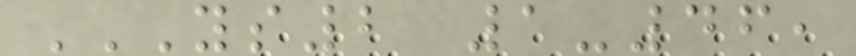YS2 1-46,
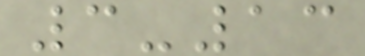3-13
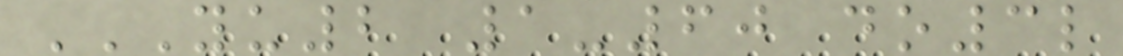YU2 1-60 DO3L
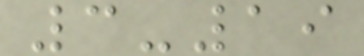3-19
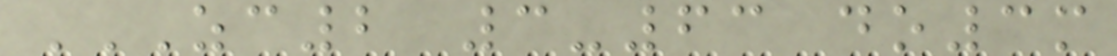ZC2 3-63 DO3M
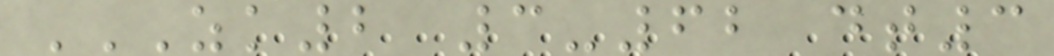ZK2 3-62 DT3
